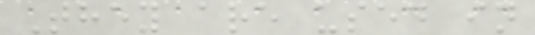They are used in
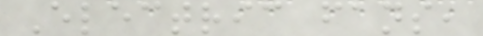Electric fans,
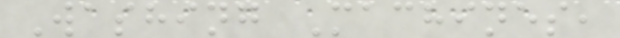Washing Machines,
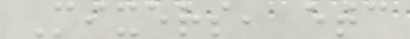Mixers, etc
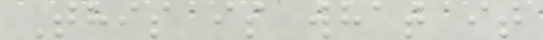This is what it
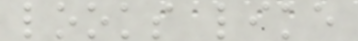looks like
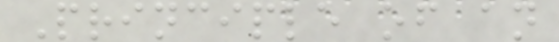Principle of an
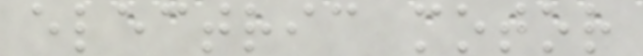electric motor
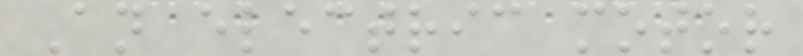An electric motor
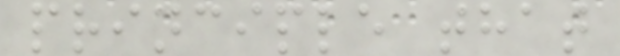principle that
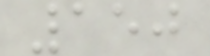150
